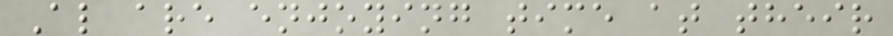Al are enjoying time at their
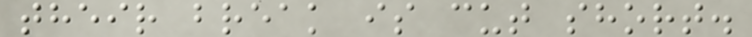their break is cut short.
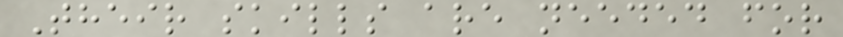Their skills are needed for
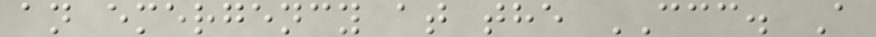an emergency at the CCC. A
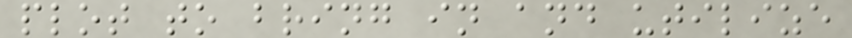plot to bring in and utilize
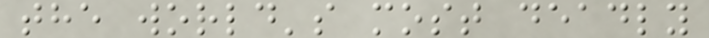the world's most deadly
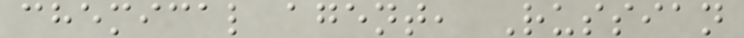chemical agent, Russian
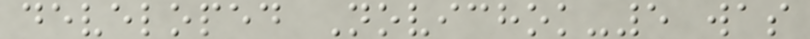developed Novichok-5 was
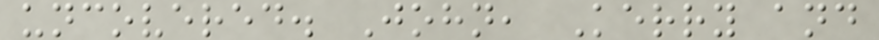uncovered. John, Kerry and
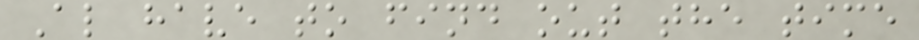Al have to find out the time
